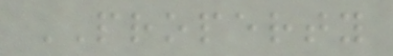PROPERTY
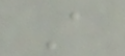A
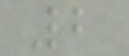2
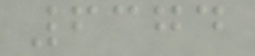6374
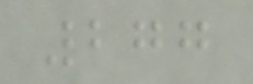277
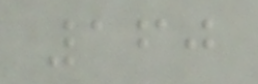160
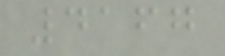4167
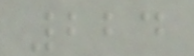224
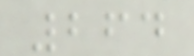264
